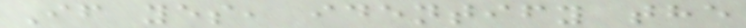If yes, identify the
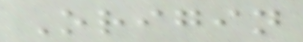Origin
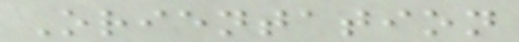Orientation
